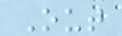Out
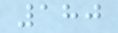180
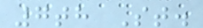7th St.
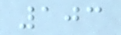103
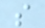s
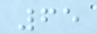65
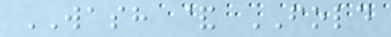WASH & FOLD
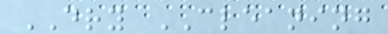DRY CLEANING
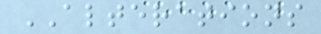ALTERATIONS
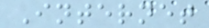Internet
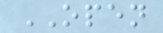OPEN
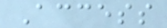Access
